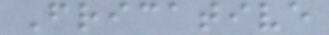Fricative
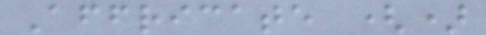Affricate ()
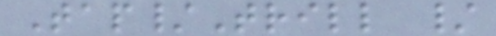Tap/Trill /
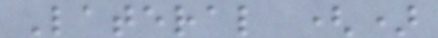Lateral ()
